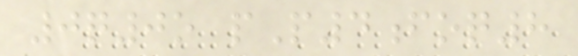0q0o pP4foq8
